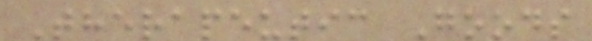Therapeutic Goods
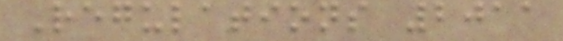Regulations 2011
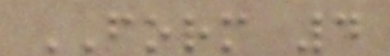FORM 4
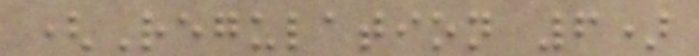(Regulation 6)
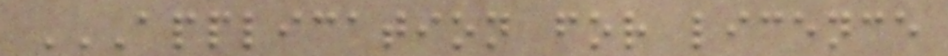APPLICATION FOR LICENCE
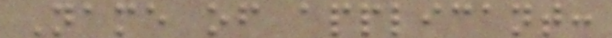Name of applicant:
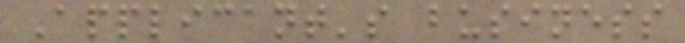Applicant's business
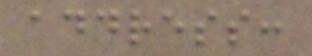address:
